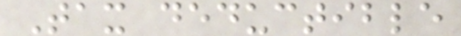Tax deductible
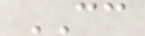CC
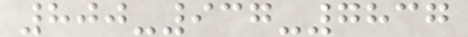800-937-7837
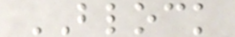BLOCK
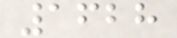1628
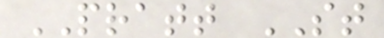PRATT ST
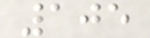105
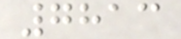7813
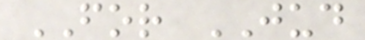FOR JUD
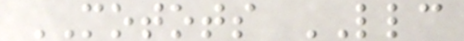MOTOTS LLC
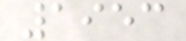1953
